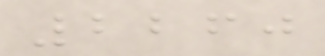2260
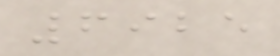6925
